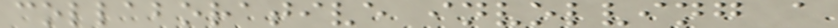collaborative involving a
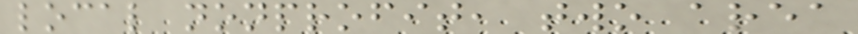local nonprofit, two area
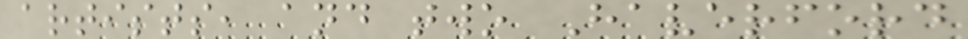artists, and two Haverford
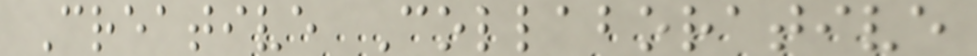Creative Collaborative
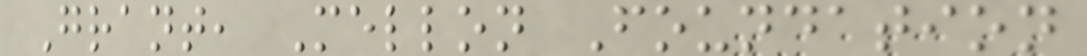Grant, Mellon Foundation
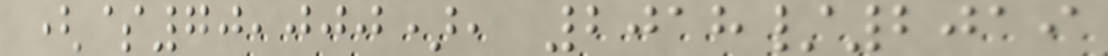($70,000), 2018/2019
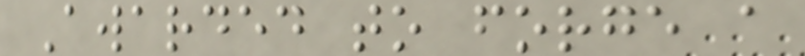Awarded to forge a
